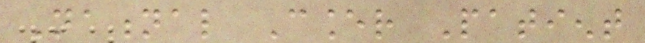National Cancer Patient
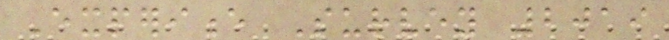Experience Survey 2019
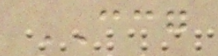CCG
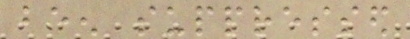been suppressed
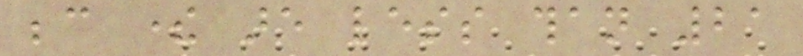because there are less than 21
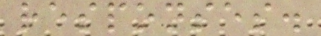responses.
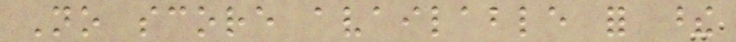No score available for these
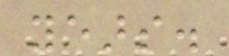years.
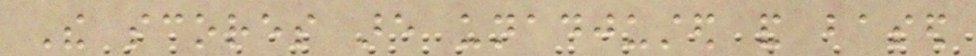The scores are unadjusted and based
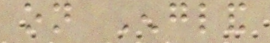on England
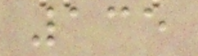135
